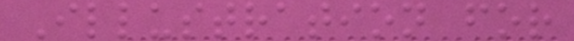Illustration for
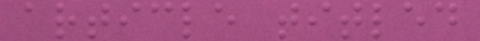article titled
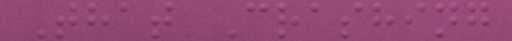That Crashing
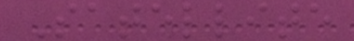Satellite
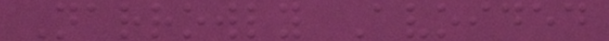Narrowly Avoided
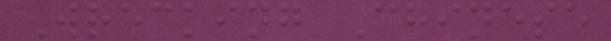Wrecking Chinese
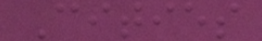Cities
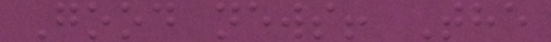Good news! The
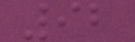92
